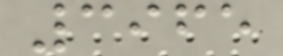3965
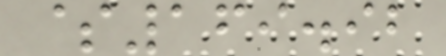$169.92
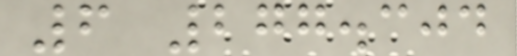6 277.304
